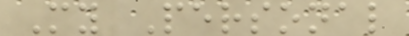My Personal
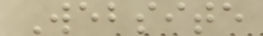Website
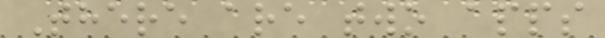There are two apps
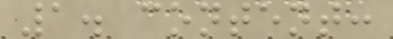1. content:
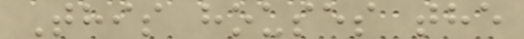This houses the
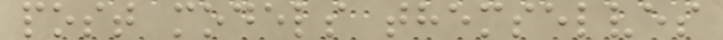post models themselves
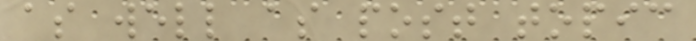as well as post topic
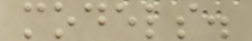models.
